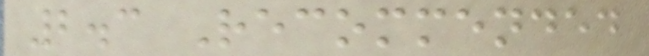2.3 Recommended
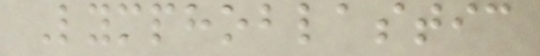Lymphoblastic
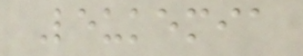Leukemia
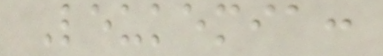Leukemia:
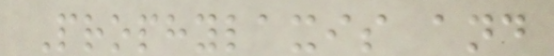Prophylaxis and
